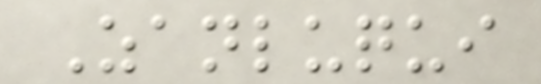Zanluqui
